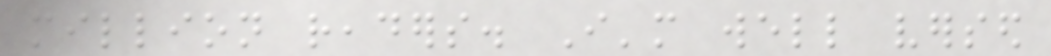million readers. I'm well versed
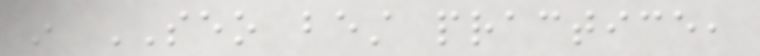in SEO best practice,
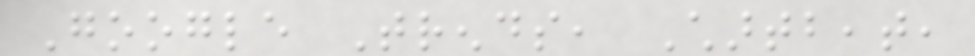Google Trends, Chartbeat,
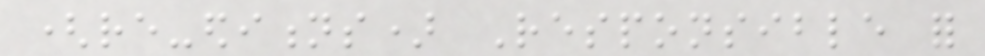(re-editions) Responsible for
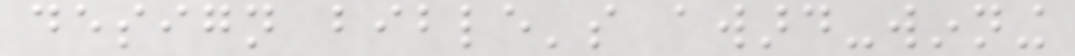design bible's award-winning
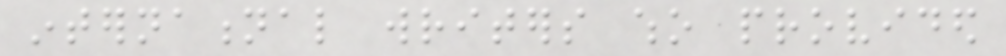international writers who provided
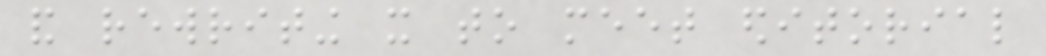and rewriting it to meet editorial
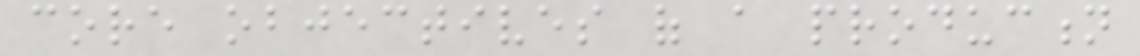core objectives of a production
